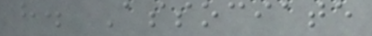h. Associate
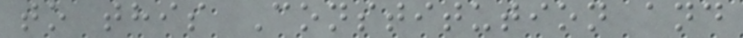to this Constitution and
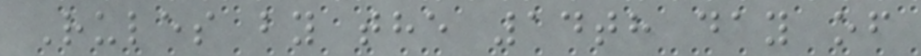Rules by the 14th day of
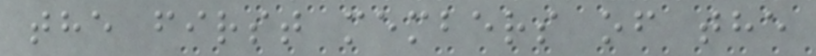the first members of the
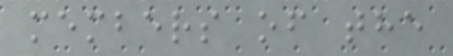members of the
